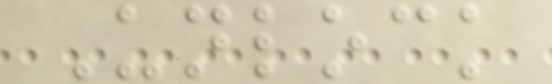Unlock
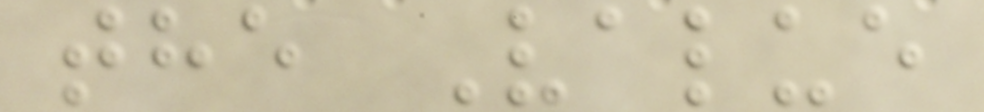the Value
